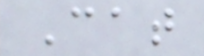Cat
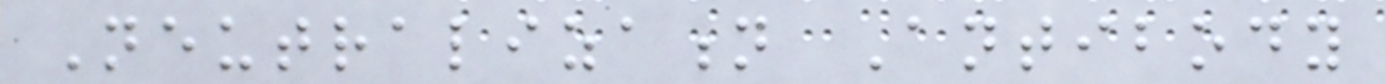Neutralization Antibody
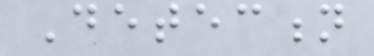Detection
